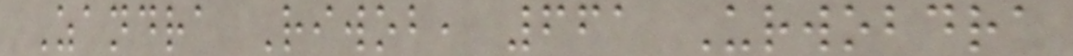Zandra Riwob, 661 Urwobdra
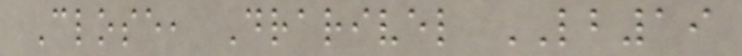Close, Drarivel LB19
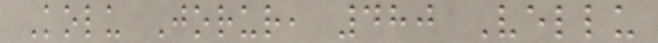Kolu Jorur, 480 Vellu
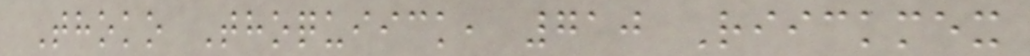Thoko Thoquiick, 710 Riickmex
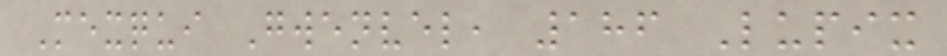Mexqui Gwenvel, 186 Lupix
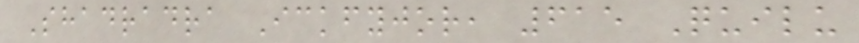Shadradra Ickfyjor, 615 Quilu
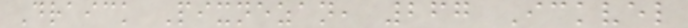Draick Pixnezan, 267 Ickvel
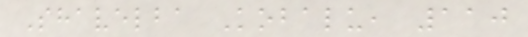Shavelba Kobalu, 110
